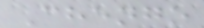Chengo
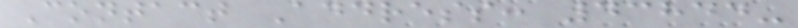Contact Address: 43844-
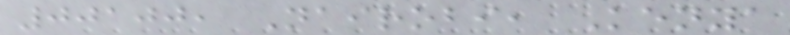00100, Nairobi, Kenya
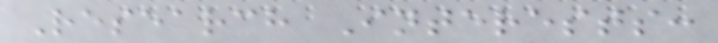Research Interests:
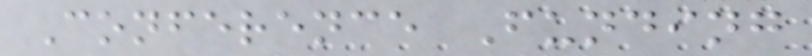Conference Funding
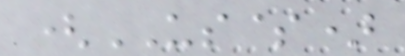(US$)
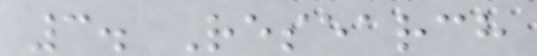3. Research
